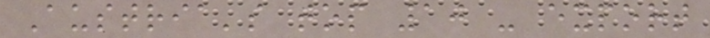Austria's top 10 - export
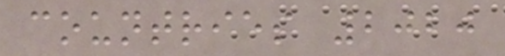countries 2020
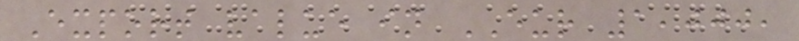Export value in EUR 1,000,
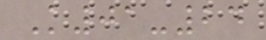K01-24
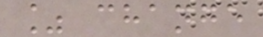% change
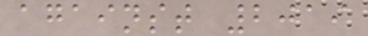against 2019
